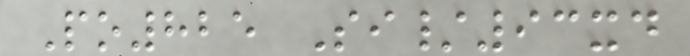Po825 Si/93xd
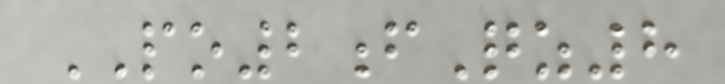PO2fQz8
